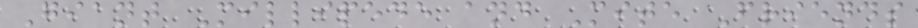Giant Millipede and Mite Friends
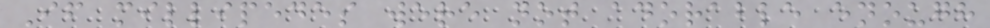If millipedes were not adorable enough
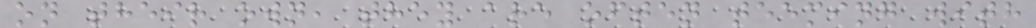on their own, they are often teeming with
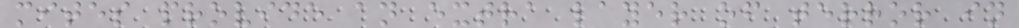mites provide an extra layer of terror in
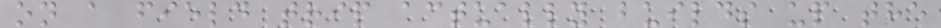on a field trip actually builds up the
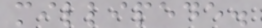millipede.
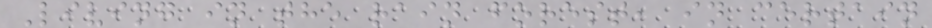Living in the rain forest, in certain
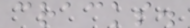cracks.
